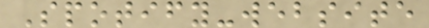Spotify-website
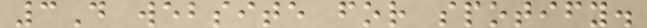3D website for spotify.
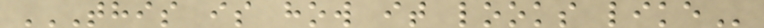THIS IS HOW IT LOOKS LIKE
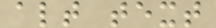alt text
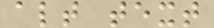alt text
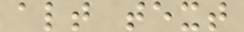alt text
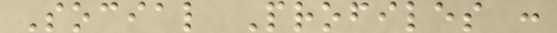Social Profiles :
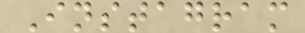Instagram
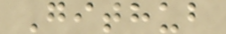Github
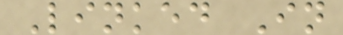Linked In
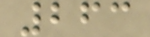263
